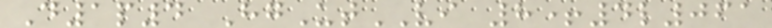D1p4 HgUtVI 8+4l061
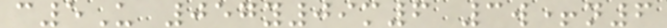c5U 057y09m6 3w+n6
